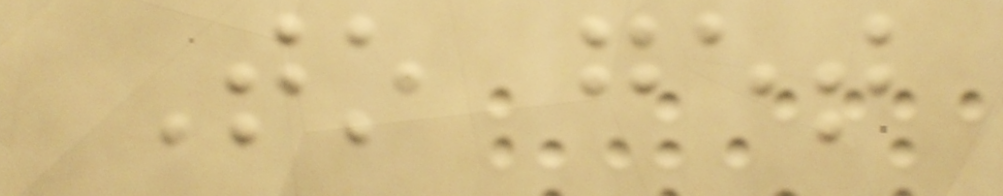To get
